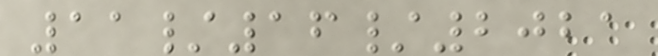11/16/2021
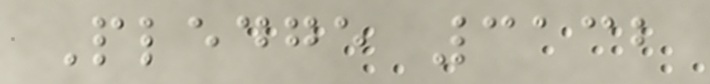Pledge 3132
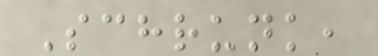Schrunk,
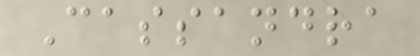Cassandra
